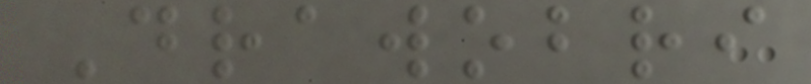Drawobri
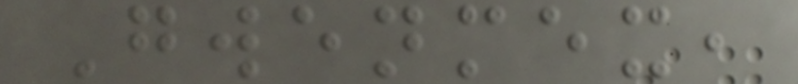Gwenmex,
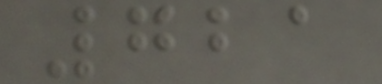721
